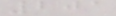201
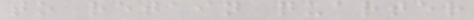to retain quarter
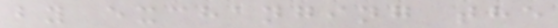by exchanging the
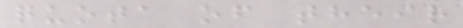quota of their
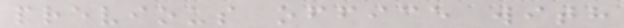previous office with
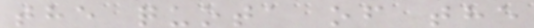the quota of the
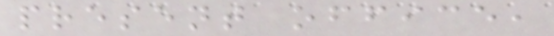present office,
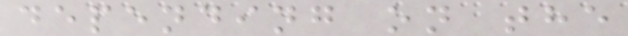depending on the
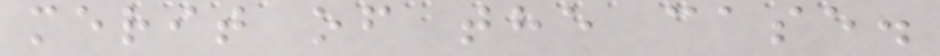merit of the case.
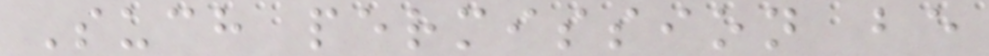Such permission be
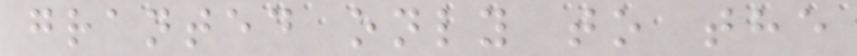granted only to the
